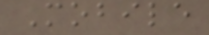Mobile
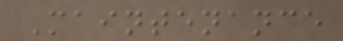Maintenance
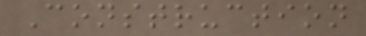Construction
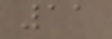11
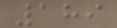189
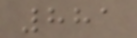881
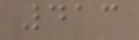413
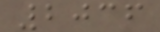2036
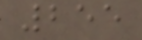255
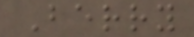Berry
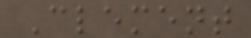Clement
